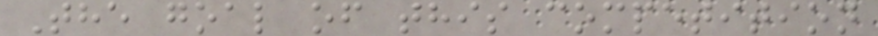The goal of this competition
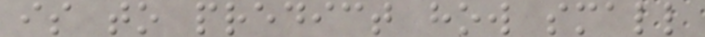is to predict how small
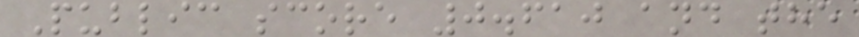Public score 0.610 and the
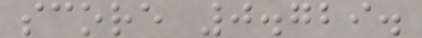score 0.729.
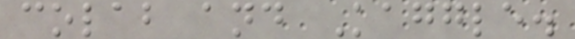colab and Kaggle.
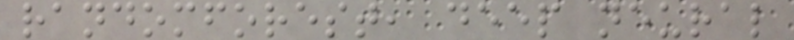randomforest, deep neural
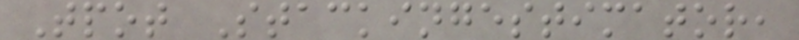Tpot Stackingestimator,
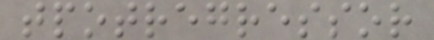tpotregressor
